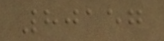80157
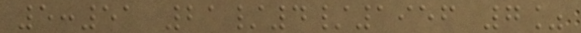5:51 21/4/1956 7%
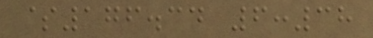$176.34 6:38
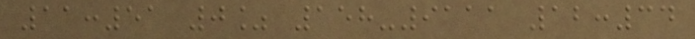11:51 0% 158-9111 12:34
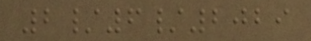2/6/2029
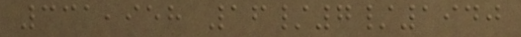331,958 16/7/1940
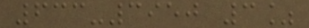633-3950 3%
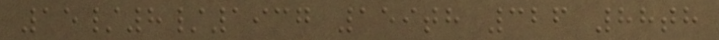15/8/1937 159th 326 88th
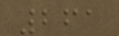261
